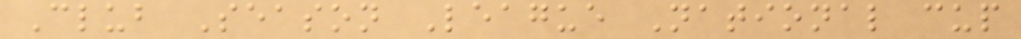Club Season League National cup
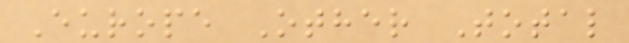Europe Other Total
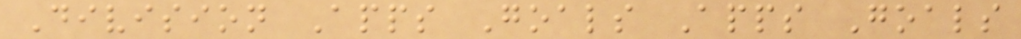Division Apps Goals Apps Goals
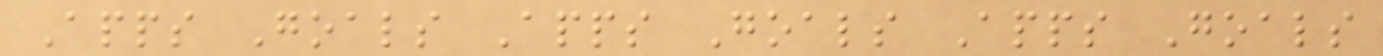Apps Goals Apps Goals Apps Goals
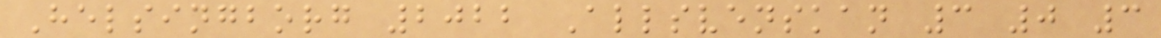Helsingborg 2022 Allsvenskan 3 0 3
